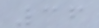36
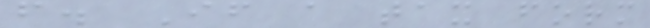f. If a tax form
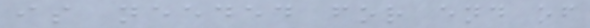is needed for end of
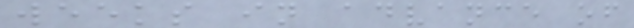weeks in advance of
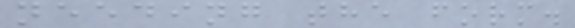needing the form.
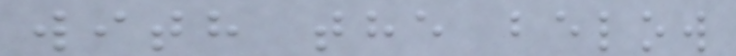with the below
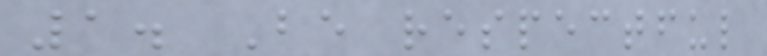1. Be respectful
